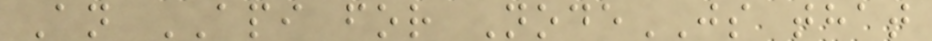An API for NodeJS that
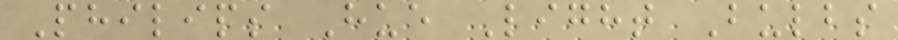Philips Hue Light Bulbs
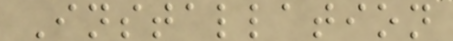Installation
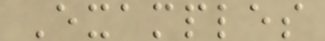Examples
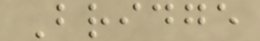Bridge
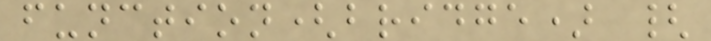function(bridge) {
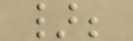};
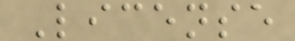License
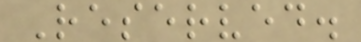Reserved.
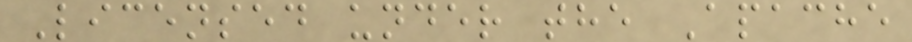Licensed under the Apache
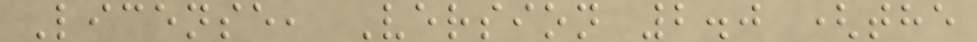License, Version 2.0 (the
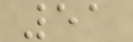51
